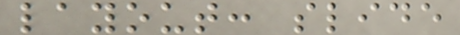layout: slide
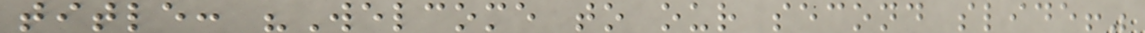title: "Welcome to our second slide!"
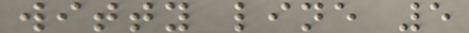witty line 5
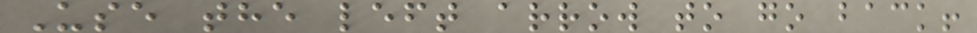Use the left arrow to go back!
